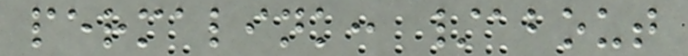permalink: /about
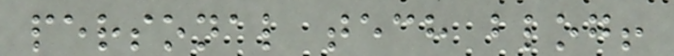personal tech blog!
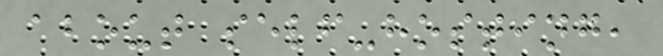about self-hosting,
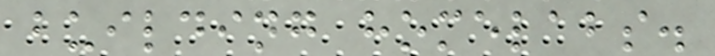building homelabs.
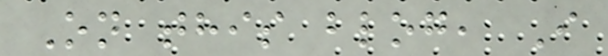On this blog, I
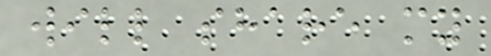will share my
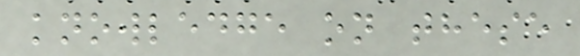knowledge on these
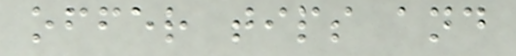offer tips and
